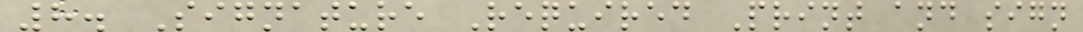8. Signature Required Print and sign
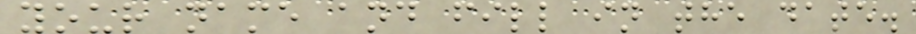your name and fill in the date.
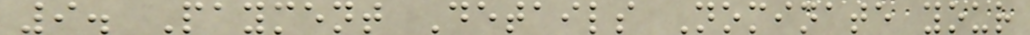9. Payment Details Nominate your
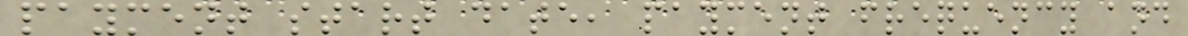payment start date, payment frequency and
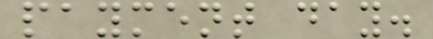payment day.
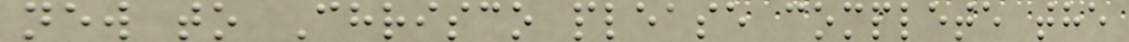new to Chrisco please complete the
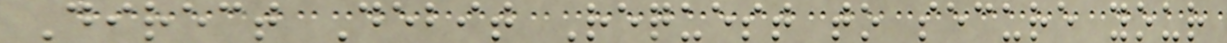Direct Debit Request to secure your
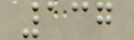137
